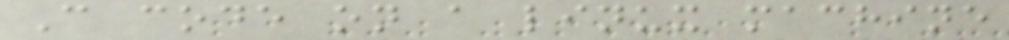C code on a linux machine
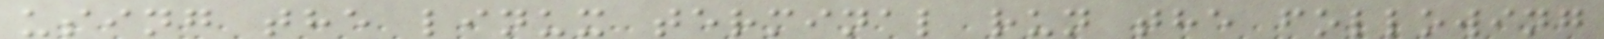using the linux terminal run the following
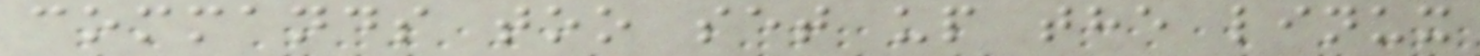commands too set up the linux
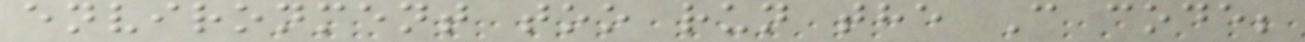environment too run the C code;
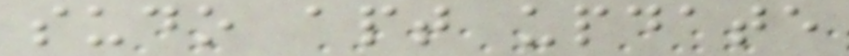sudo apt update
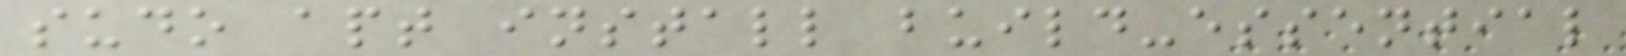sudo apt install build-essential
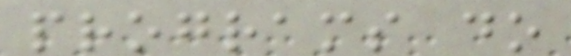programs do
